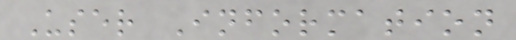User Information
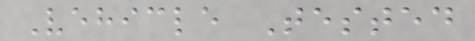Vehicle Tested
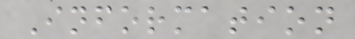Information
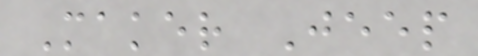Maker Jeep
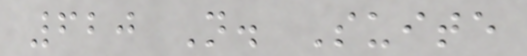620 N. Suite
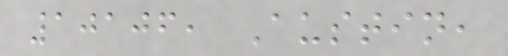10106, Austin,
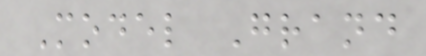Model Grand
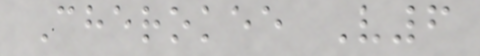Cherokee V6
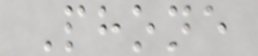Phone
